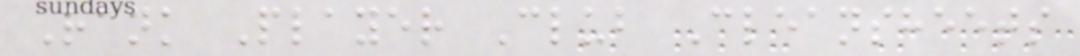Rank Player Club Cleansheets
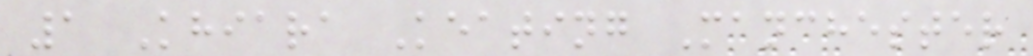1 Khiara Keating Manchester
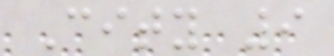City 9
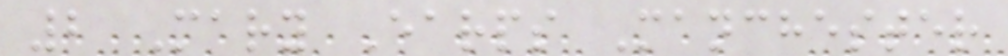2 Mary Earps Manchester
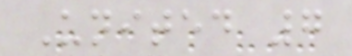United 7
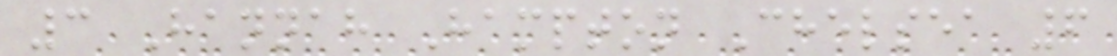3 Hannah Hampton Chelsea 6
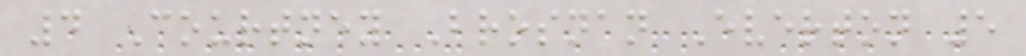4 Courtney Brosnan Everton 5
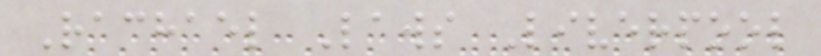Rachael Laws Liverpool
